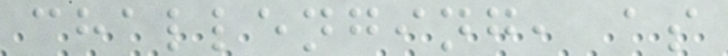challenging, as
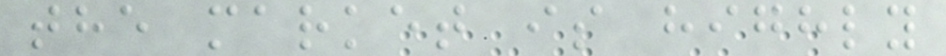the market is highly
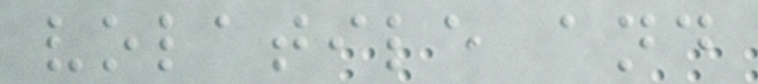volatile and
